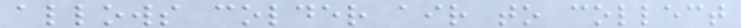allows colder air to collect
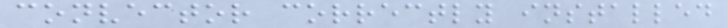convector correctly installed
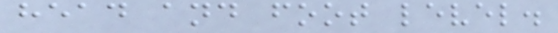head and foot level.
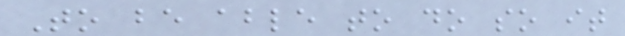To be able to do so it
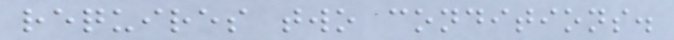requires two conditions.
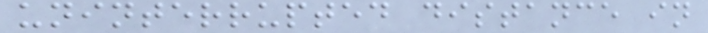uninterrupted distance in
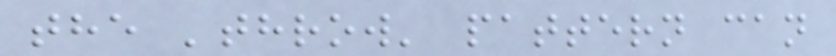the 'throw' pattern can
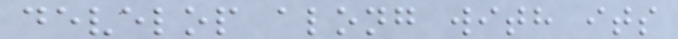develop along with its
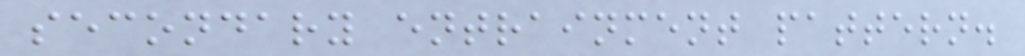secondary entrainment pattern.
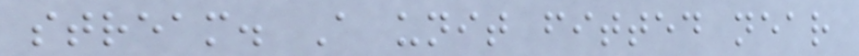stream. A unit fitted near
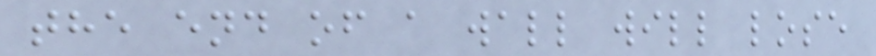the end of a wall will lose
